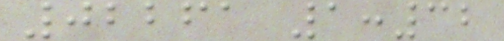02261 1:32
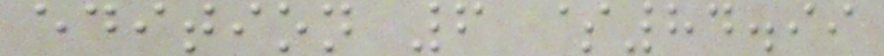edition 6 $84.99
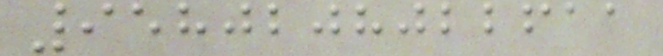9580208022611
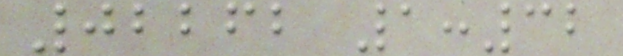02262 1:32
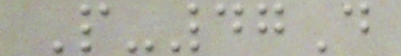P-47D
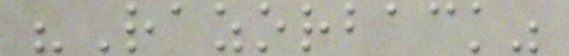"Razorback"
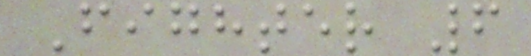Fighter 6
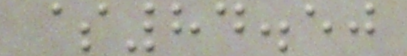$84.50
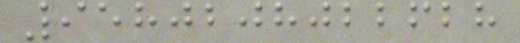9580208022628
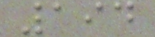194
